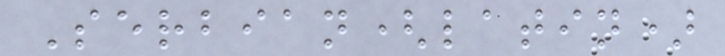Serbian(latin)
